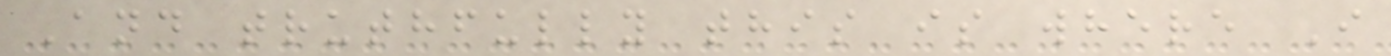And truthfully this is where I
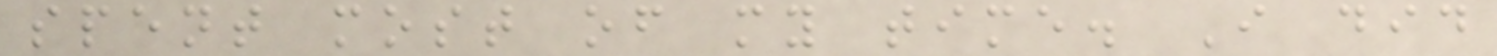spent most of my time. I did
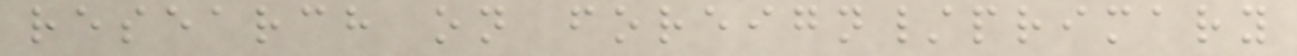research on foreign/primary
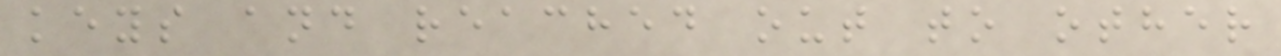keys and reached out to other
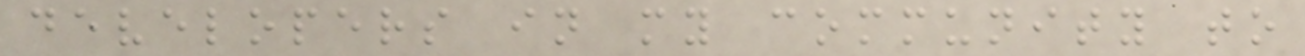developers in my community to
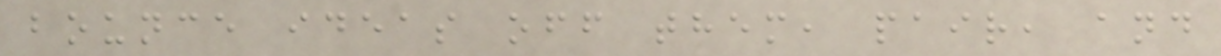bounce ideas off them, pair, and
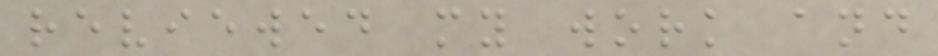reviewed my work and
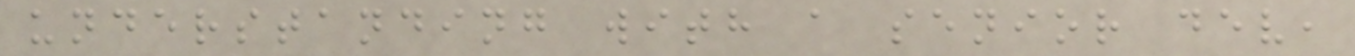understanding with a senior dev,
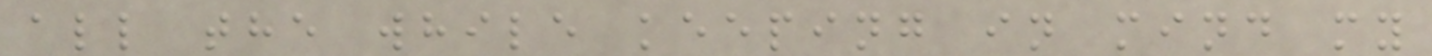all the while keeping in mind my
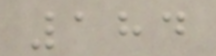184
